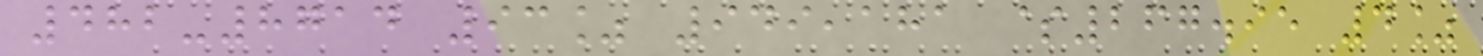482-8714 93% 949,181 $267.95 4%
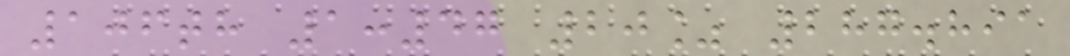106th 1:47 20% 287.891
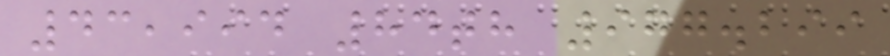43,994 84th 977.299
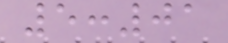5:01
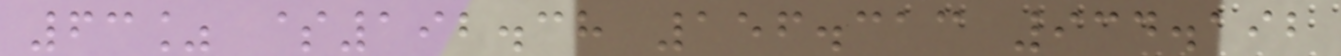63% $192.38 156.313 934.192
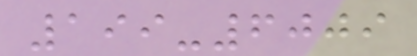199-6009
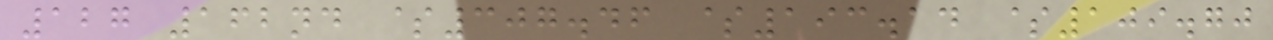127 162nd $307.46 $193.14 $109.70
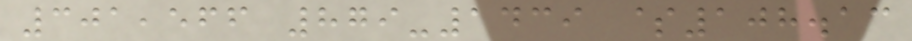301,566 879-1439 $108.13
